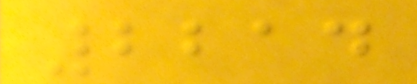2214
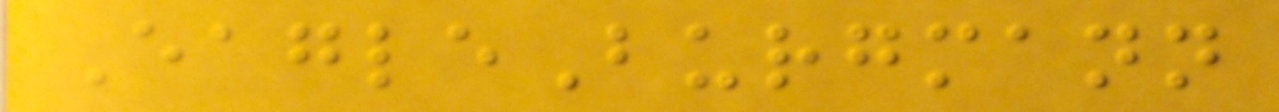EagleBurgmann
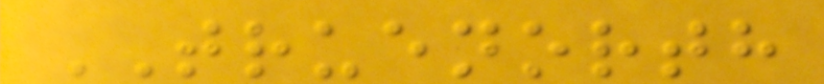TRUENORTH
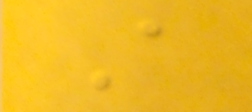A
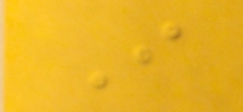I
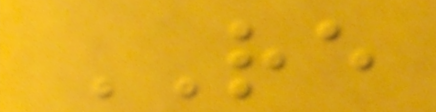RE
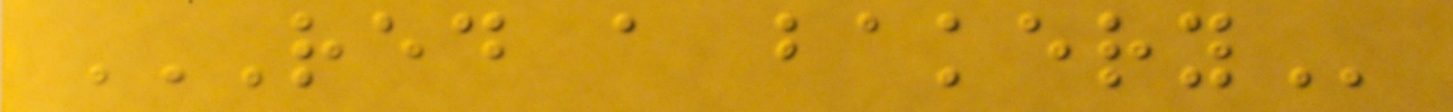RED A BAKERY
